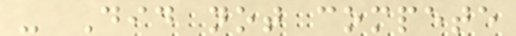- Did not compete
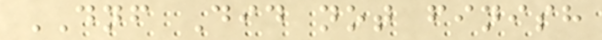DNF Did not finish
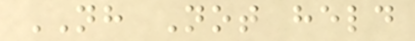NH Not held
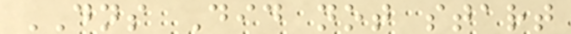DNS Did not start
